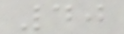40
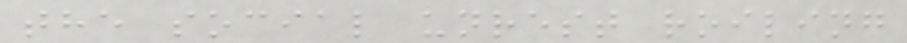the social unrest roiling
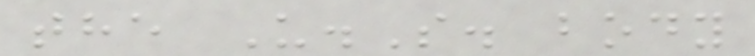the U.S. body
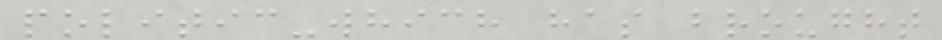politic-which has brought
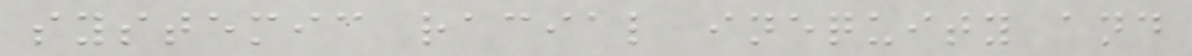systemic racial inequity and
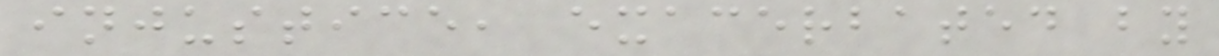injustice, exacerbated by
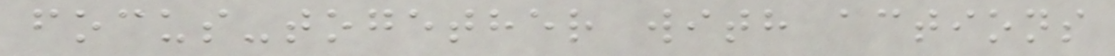focus-together with actions
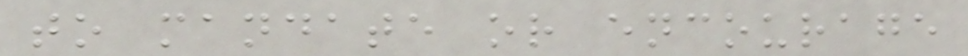to mandate or encourage
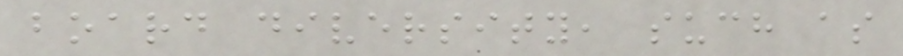board diversity, such as
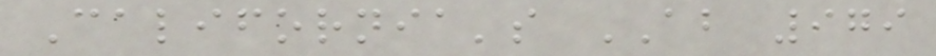California's AB 979
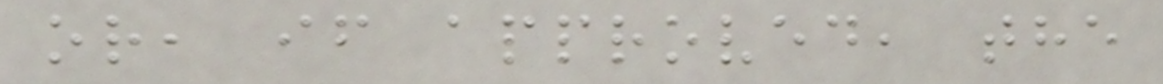or, if approved, the
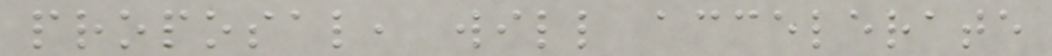proposal, will accelerate
